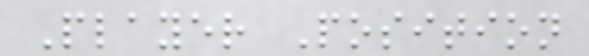Player Position
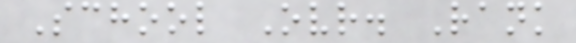School Ovr. Rank
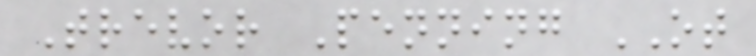Trevor Penning OT
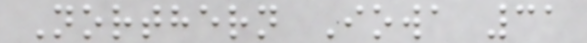Northern Iowa 31
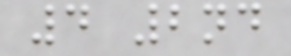4 2nd
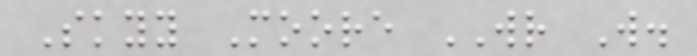Skyy Moore WR W.
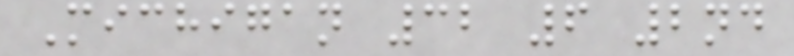Michigan 32 6 2nd
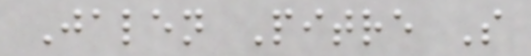Jalen Pitre S
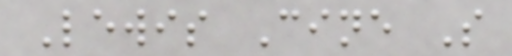Lewis Cine S
